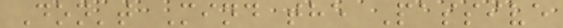Don't Mind the Passive
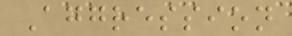Aggression
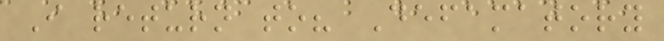I return to? Defamatory
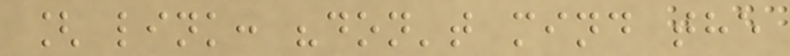[ link: "don't mind the
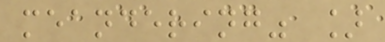meandering" ]
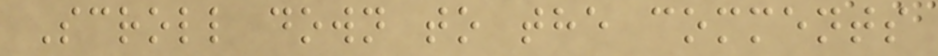Scroll down to the comments
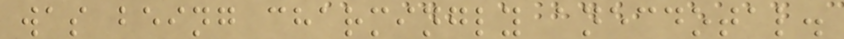was being charmingly anecdotal.
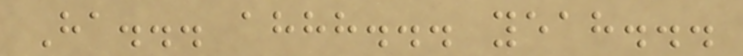Ha... ahhh... yeah...
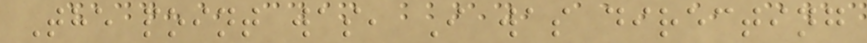The point was, I was directing
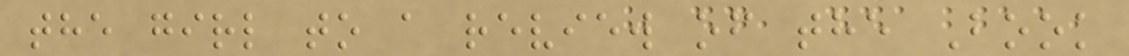the girl to a review of the Book
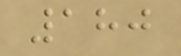180
